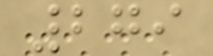279
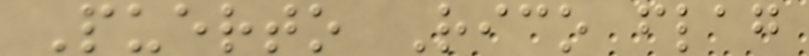Puerto Rico flag
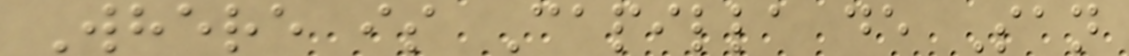Where is Capilla de San
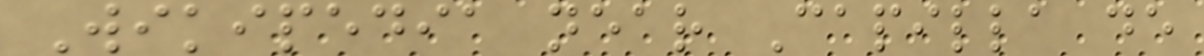Wikipedia near Capilla de
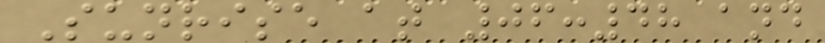Sunrise at 06:48 and
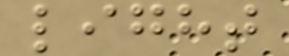light
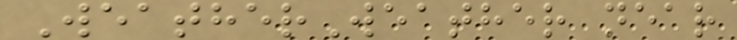WeatherWeather near
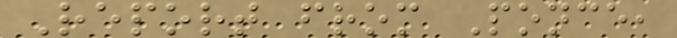Report from Ponce,
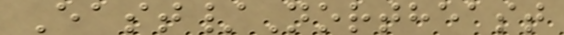East/Northeast
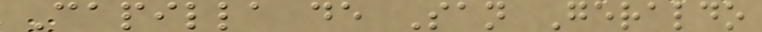Capilla de San Geraldo
